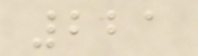221
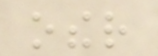other
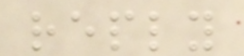reply
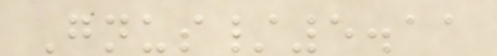Gnus/5.11
